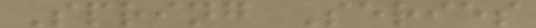Spring Series
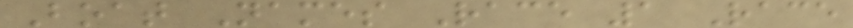Boat Names Race 1 Race
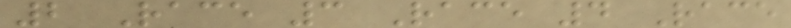2 Race 3 Race 4 Race
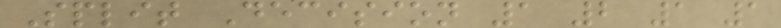Split Decision 1 2 1 1
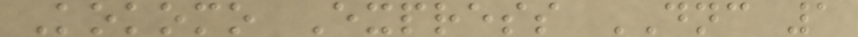Kokomo Express DNC 1
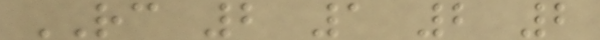RC 2 1 2 2
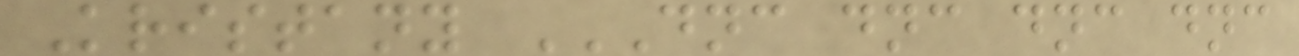Kristany DNC DNC DNC DNC
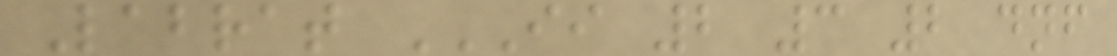Labrat II 2 3 2 DNF
